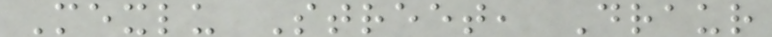Mexlu Street, Draur
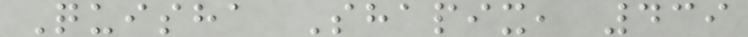Quisha Shapix, 439
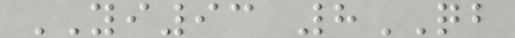YI93 8QB
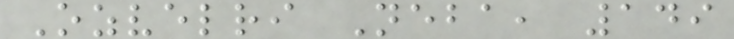Ozvelri Neba, 149
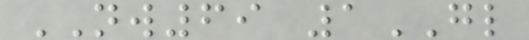NW69 1GL
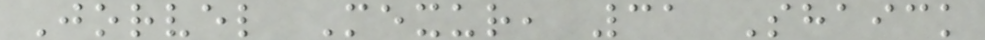Jorvel Mexur, 31 Shaick
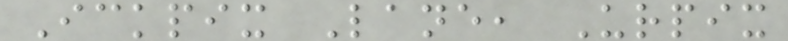Ickpix Lane, Urpix
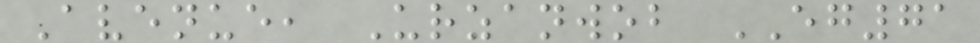Avenue, Urzanwob EG71
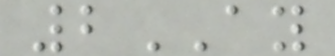2AY
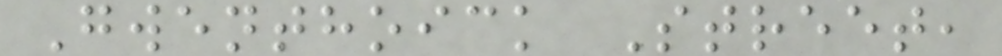Gwenthoick Street,
